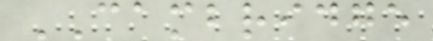CAMBRIDGE
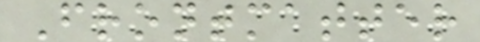Frontmatter
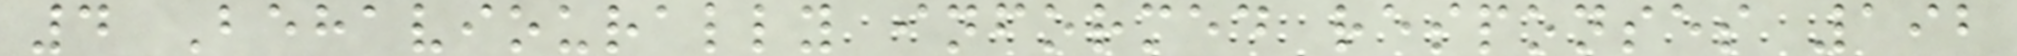4 Behaviourally informed responses 192
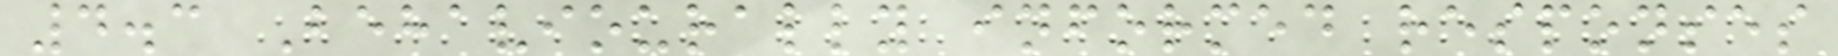4.3 Behaviourally informed responses
